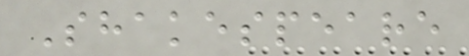Shakespeare
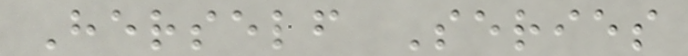Herself Series
